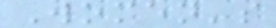Women's
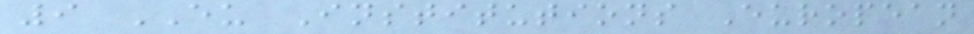9 EU Institutions European
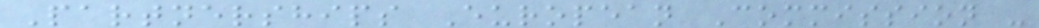Partnerships European Commission -
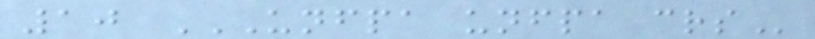10 UNFPA UNFPA CRS
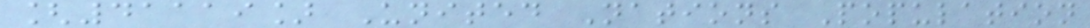[41119] United Nations Population
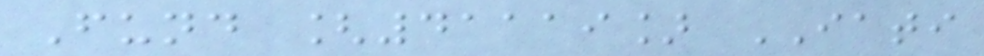Fund [41119] IATI
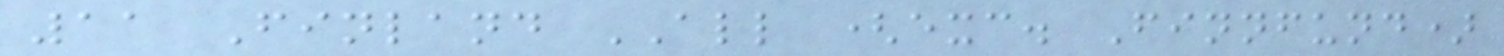11 Finland ALL (exc. Finnfund)
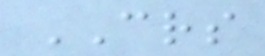CRS
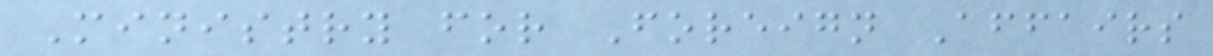Ministry for Foreign Affairs
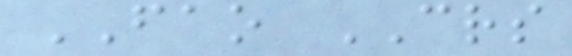FAO CRS
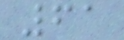61
